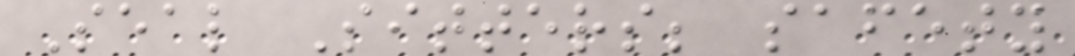Seal Sitters; safety
